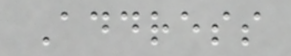Address
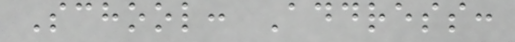School: Address:
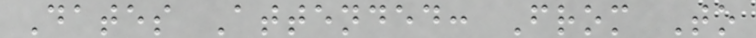Dates Attended: From To
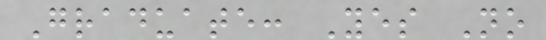Graduate: Yes No
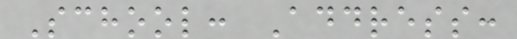School: Address:
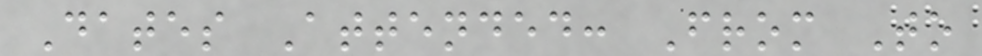Dates Attended: From To
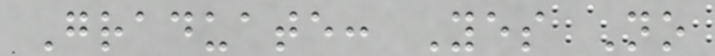Graduate: Yes No
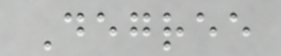Degree
